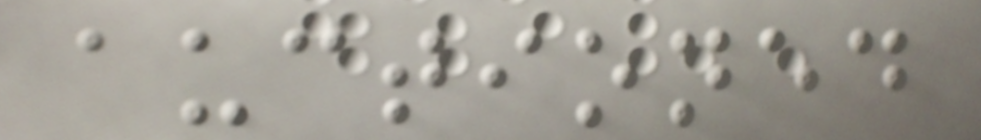auctioned
